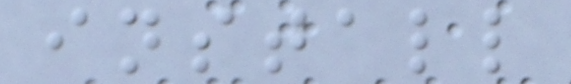install
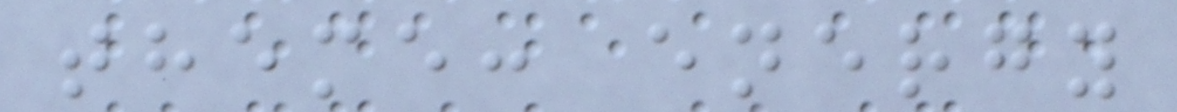theme: energy
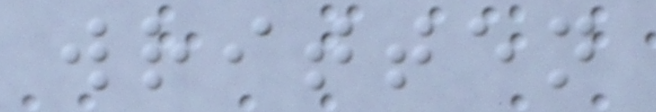written
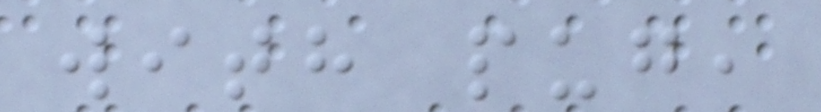with pug,
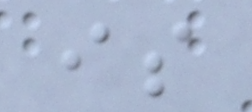is
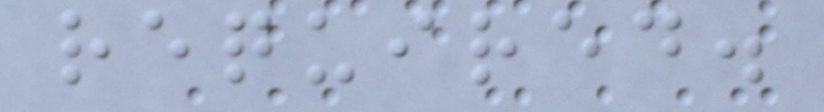required.
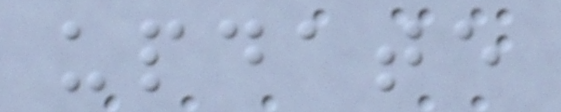update
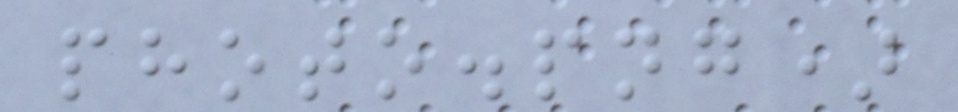photo.png)
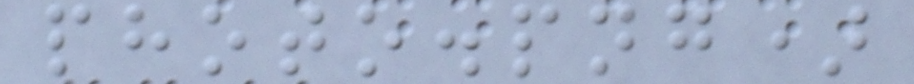photo.png)
